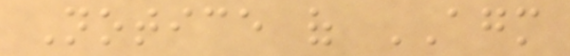Notice of AGM
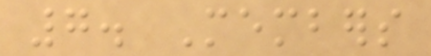7. Members
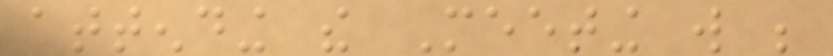attending the Meeting will be
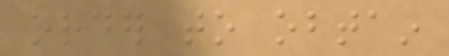order to obtain
